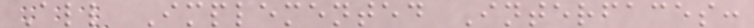All Implemented Interfaces:
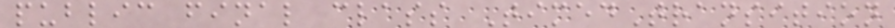public final class TimedTransition
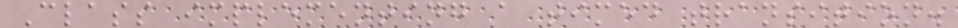Class implementing a timed transition.
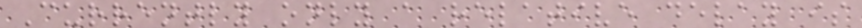Currently only a relative delay is
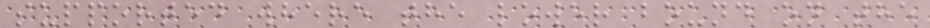supported where the lower bound on the
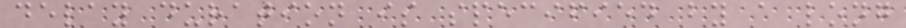delay duration is specified by a long
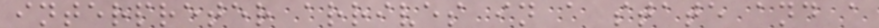interpreter arrives in a state and a
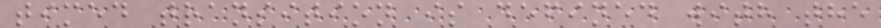timed transition is defined with the
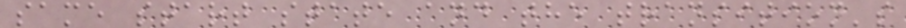same start state and the transition's
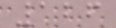126
